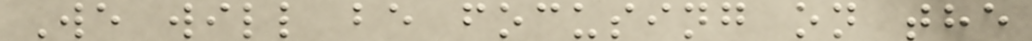We will be focusing on the
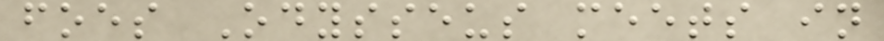foes Odysseus meets in
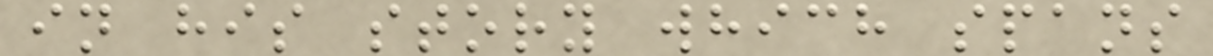in his story which spans
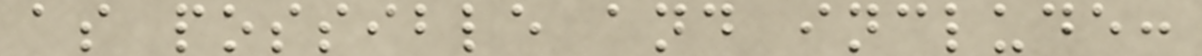as possible and include:
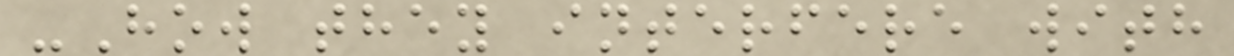-How they interfere with
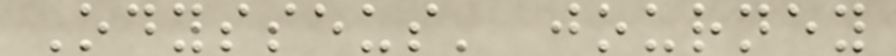Odysseus' journey
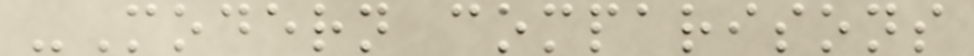-Modern comparisons
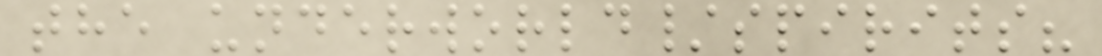the underworld/spirits?
